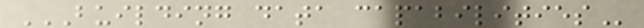BUILDING DATA CAPABILITIES
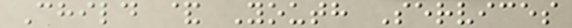Child & Youth Services
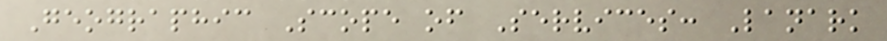Geographic Scope of Services: Lanark
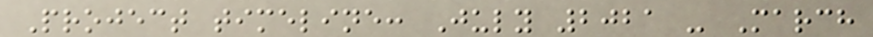Project timeline: July 2021 - March
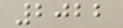2022
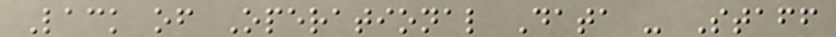Lack of Operational Data - Staff
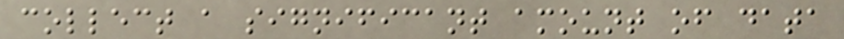collect a significant amount of data
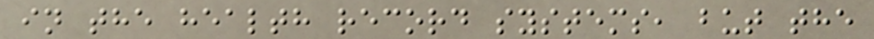in the health record systems, but the
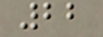22
